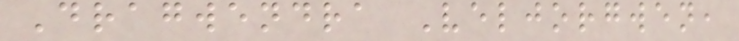Dragwendra Veljorgwen,
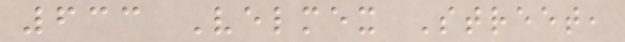633 Velmex Street,
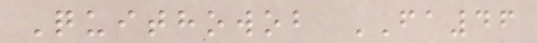Quithowob FA46
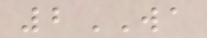2WA
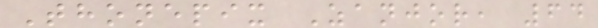Thonepix Zanjor, 64
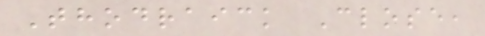Thodraick Close,
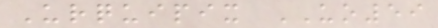Urquipix UO59
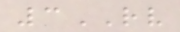3RV
